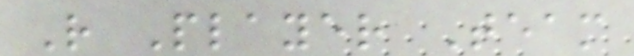R Player Team
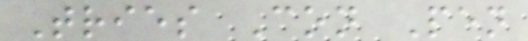Tries Con Pen
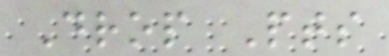Drop Pts
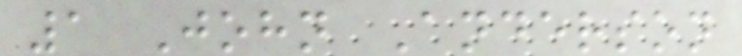1 John Anderson
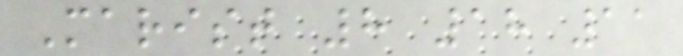Marist 8 18 11
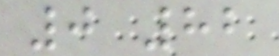0 82
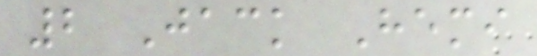2 Jack Hemi
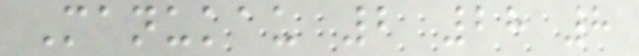Manukau 2 28 8
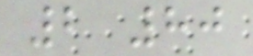2 80
